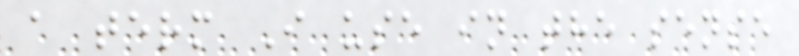a term I use in the sense
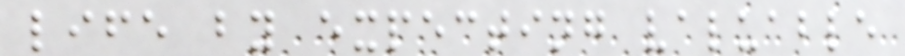life by expecting valuable
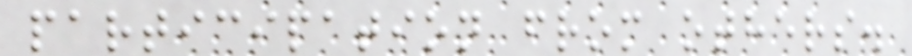participation from others.
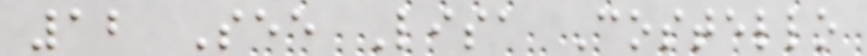12 See Lisa Costello
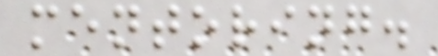mentoring.
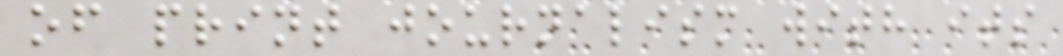of print journalism with its
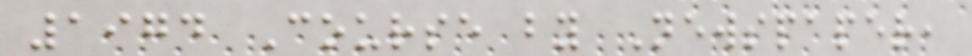1974 Course by Newspaper,
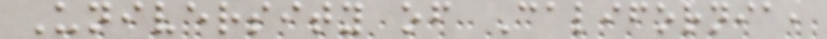University of California,
